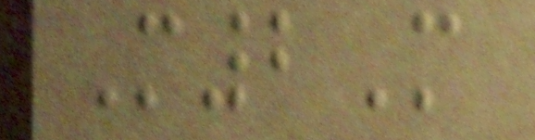M2M
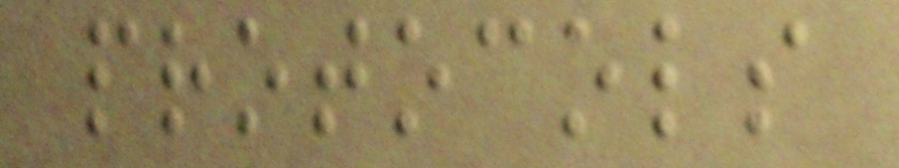protocols
